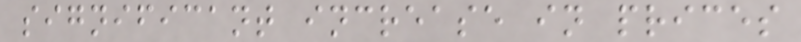significant increase in prices
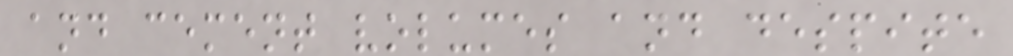and cement volumes and despite
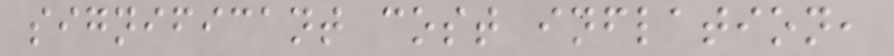significant cost inflation,
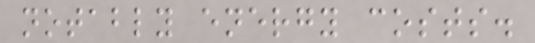notably energy costs.
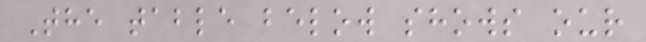The table below shows our
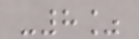-8%
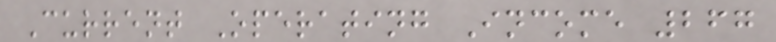Current Operating Income 267
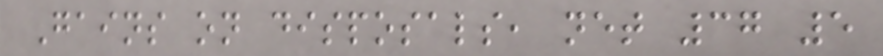Gains on disposals, net 37 5
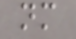nm
